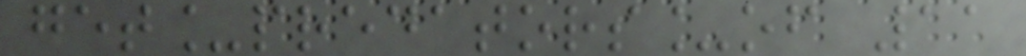get_predators_of 11
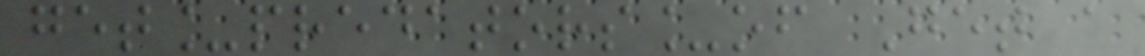get_predators_of Get a
